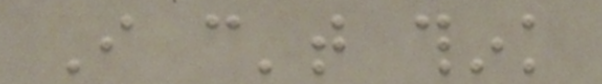I can't think
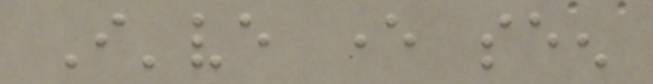I've ever seen
